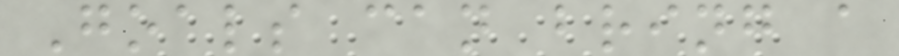Goals can bring a
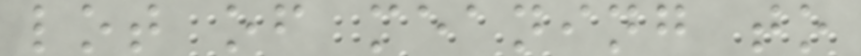lot of meaning to
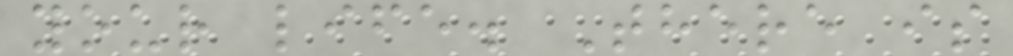your life. There is
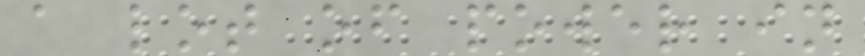a lot of power in
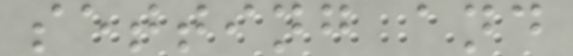setting and
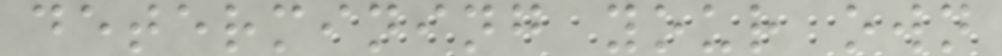determining your own
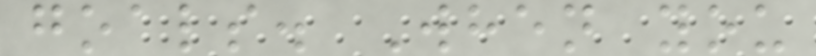goals. When you
